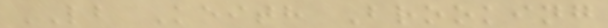LB Keith Brooking
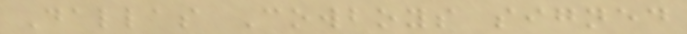Dallas Cowboys signed
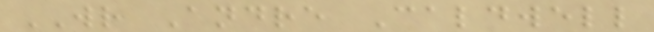WR Andre Caldwell
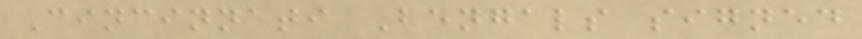Cincinnati Bengals signed
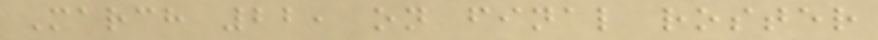March 22, on final roster
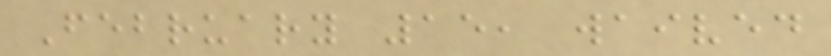February 15, waived
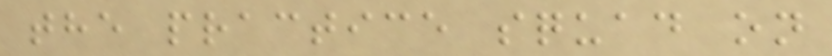the practice squad on
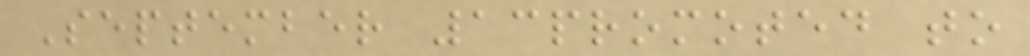September 13promoted to
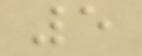5
